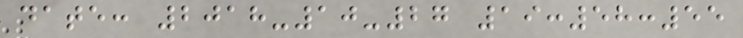date: 2018-10-27 19:58:55
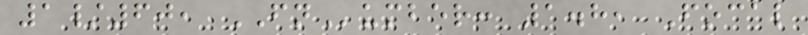1/60, FNumber: 1.8, Focal
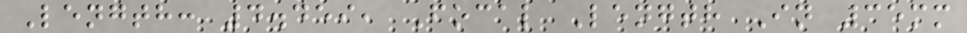Length: 4.459, Focal Length In 35mm
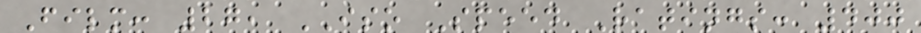Film: 27, ISO Speed Ratings: 400
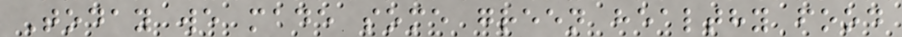Today we made some green healthy food
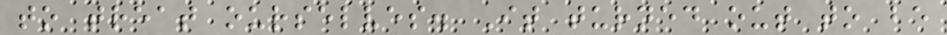to treat ourselves. It turned out to be
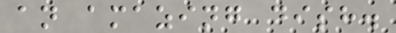an amazing dish.
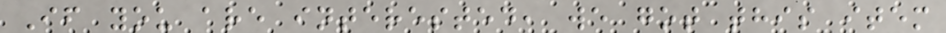If you are interested, we got this item
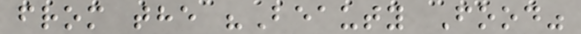from the "Beauty Food"
